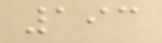193
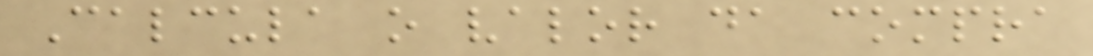Calcula o valor da compra
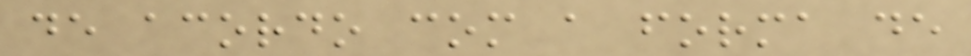de acordo com a forma de
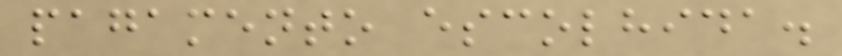pagamento escolhida.
